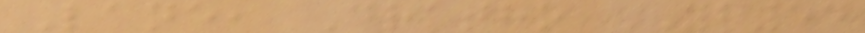Lane, Dratho YB54
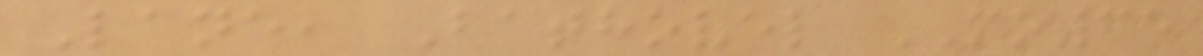Lane, Bathovel MO65
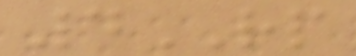4RP
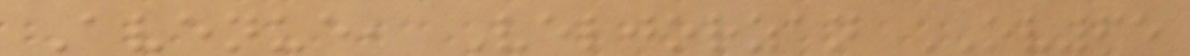Avenue, Veljorzan OV65
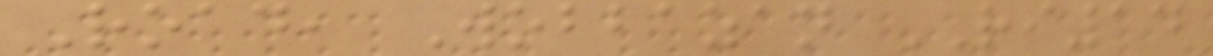Road, Wobbazan RI14
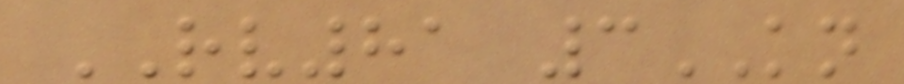RV81 3KN
